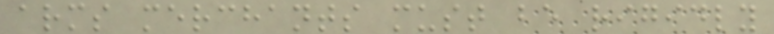arms merchants must be rigidly
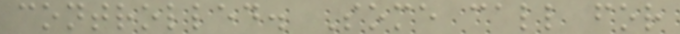controlled. Some call for
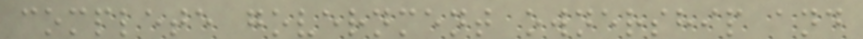complete government ownership and
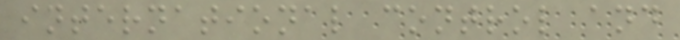international control and
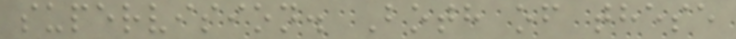supervision. Both of these
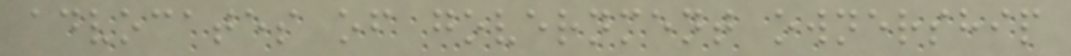advocates of government ownership
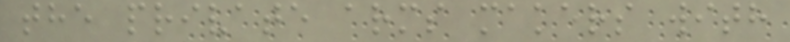the private arms makers with
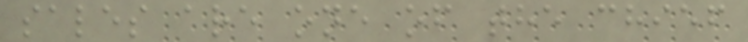sales are one of the chief
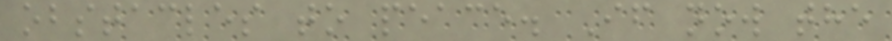obstacles to peace. If now the
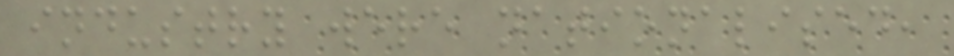industry were nationalised,
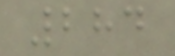284
